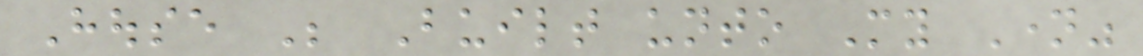House Be Built unto My Name"
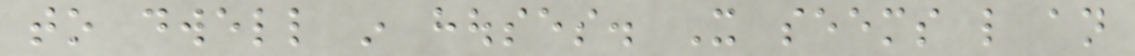to dwell in houses. It seems like an
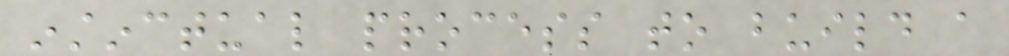instinctual process to build a
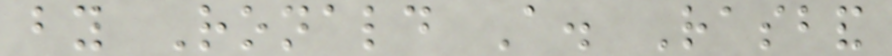by Ronald A. Rasband
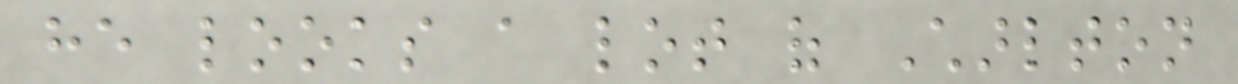he looks a lot of Charlton
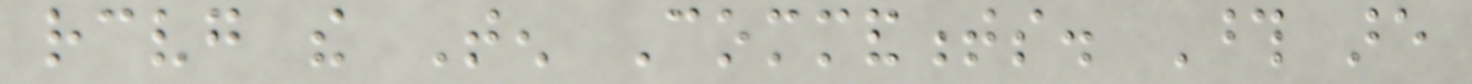receiving the Ten Commandments. Those are
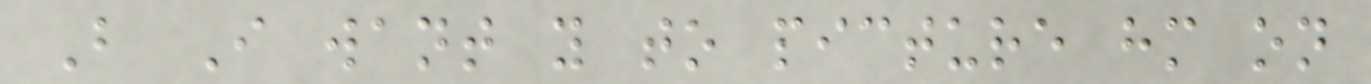But I want you to picture him on
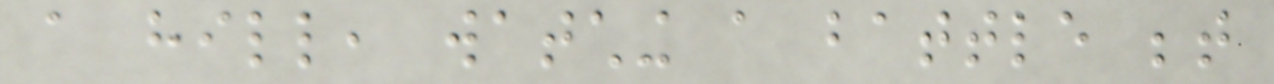a hill, watching a battle between
